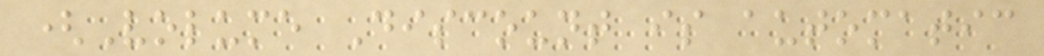(Volume Discount is automatic
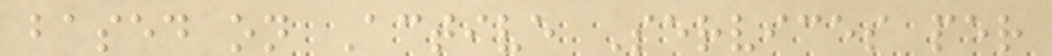based on Active Services per
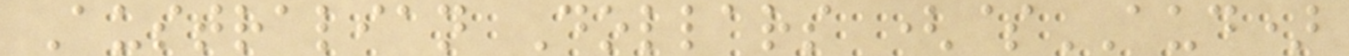Australian Dollars ($AUD)
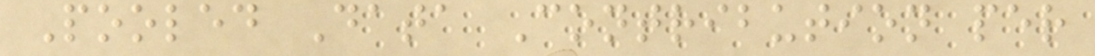Pooled Data Contribution per
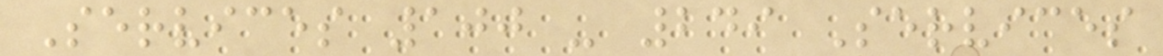Services 100 - 249 Services
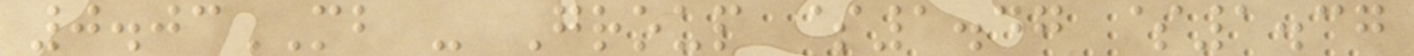0.03MB - Group $1.47 $1.37
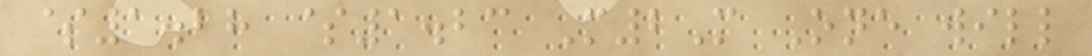$1.28 $1.23 M2M One will
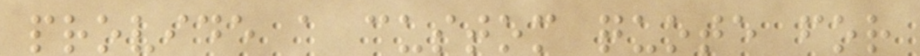provide a custom quote for
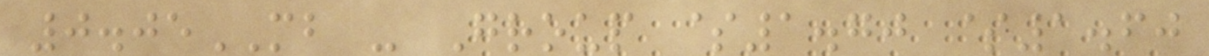0.05MB - Group $1.70 $1.60
